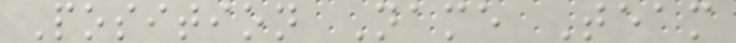Position Name Team
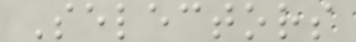Selectors
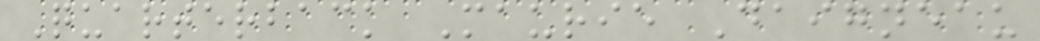Quarterback Maurie Daigneau
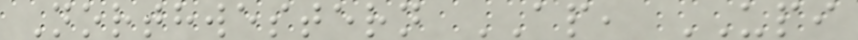Northwestern AP, UPI
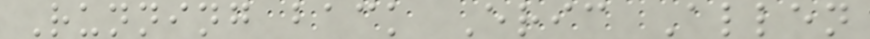Running back Eric Allen
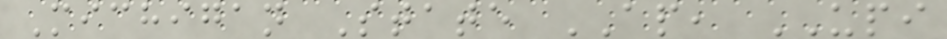Michigan State AP, UPI
